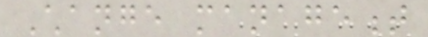Change management
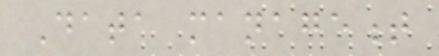Data management
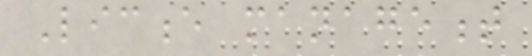Licence management
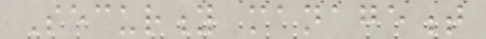Security management
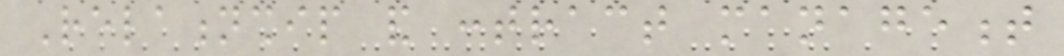Relationship and contract management
